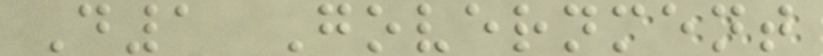D1 Government
